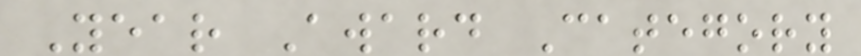Year Award Category
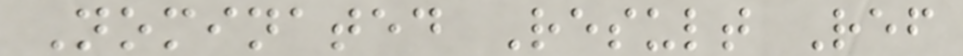Nominated Result Ref
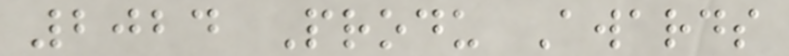2024 Produ Awards
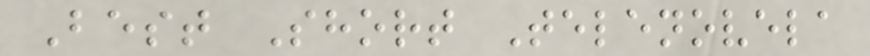Best Short Telenovela
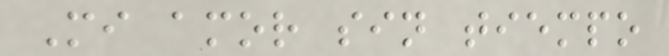Mi amor sin tiempo
